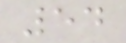54
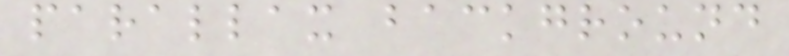parallax background
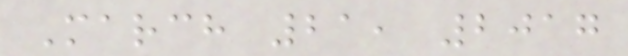March 21, 2017
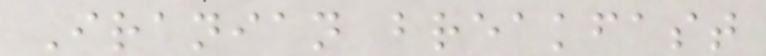Iranian breakfast
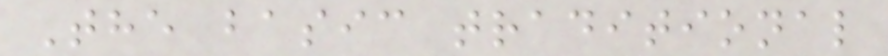The basic traditional
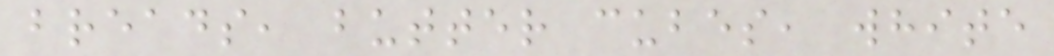breads, butter cubes, white
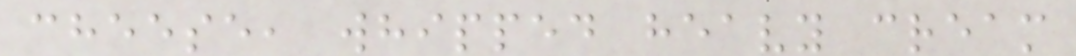cheese, whipped heavy cream
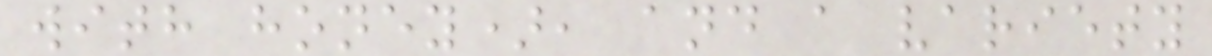with honey), and a variety
